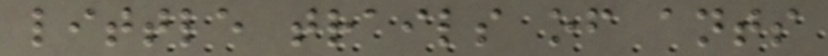little trails of ants
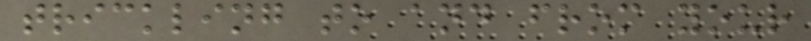trickling to and from your
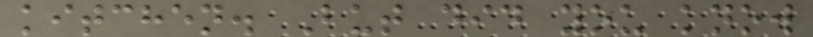kitchen. But did you know
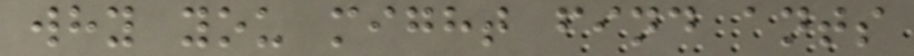why you might find ants
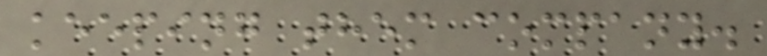keeping them company.
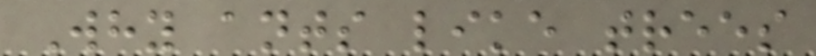Why ants like trees
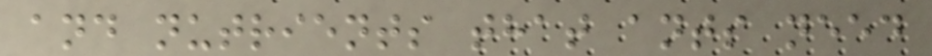and nutrients that ants need
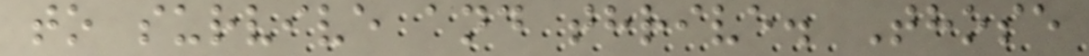to survive and thrive. Those
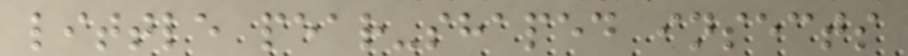little pear-shaped insects
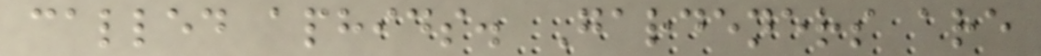called aphids. Gardeners are
